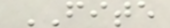FITE
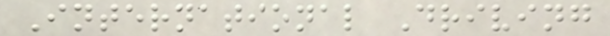International Driving
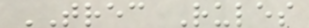TREC Rules
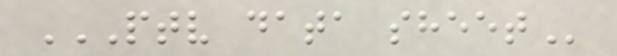PTV DATA SHEET
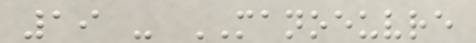19 - MANOEUVRE
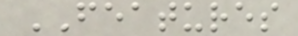FEATURES
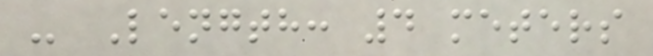- Length: 4 meters
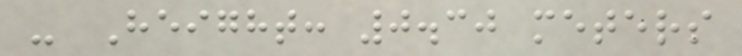- Height: 0.30 meters
